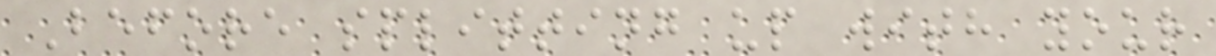Before splitting up with your
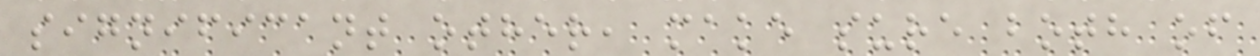significant other, make sure both of
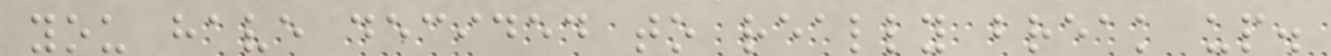you have decided to really break up.
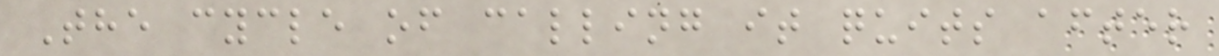The cycle of calling it quits after
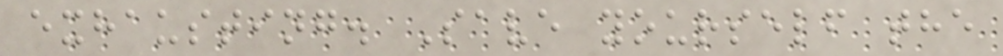exhausting. Save yourself the
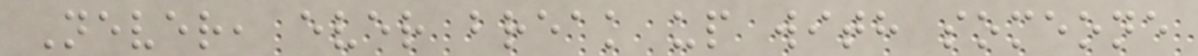Never, ever break up with someone
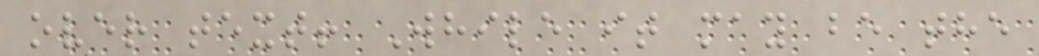over text! While it may be the
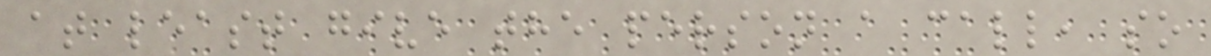at least give the person a call, so
